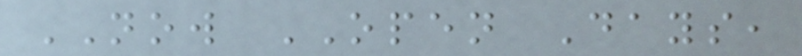NOW OPEN Days,
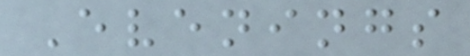Evenings
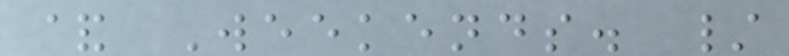& Weekends. /
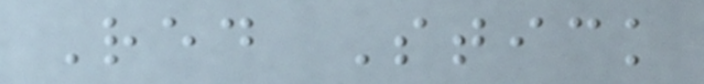Red Stick
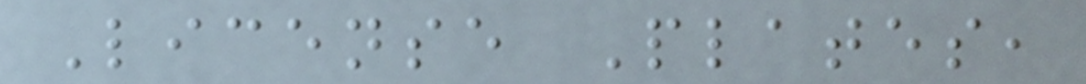License Plates,
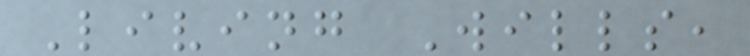Living Wills,
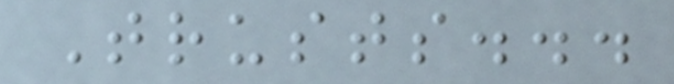Trusts...
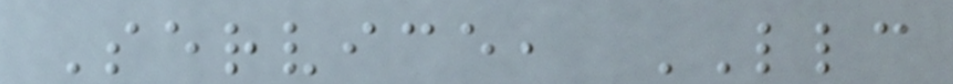Service, LLC
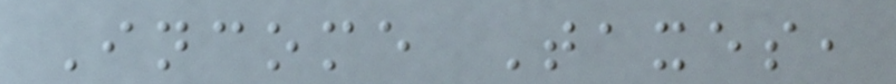Income Taxes,
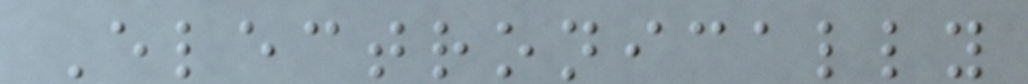Electronically
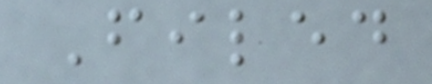Filed
